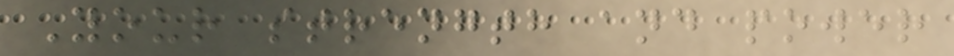Your strength and power
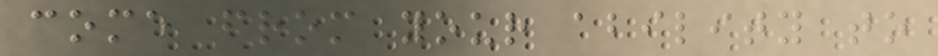come from your ability to
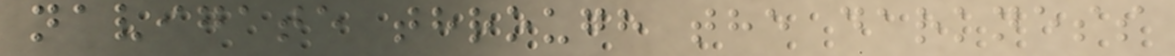navigate through the darkness
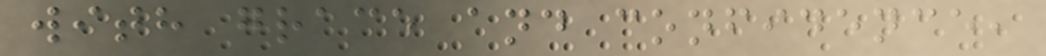with grace and confidence,
